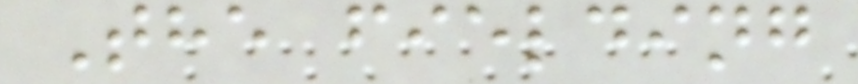The fielding
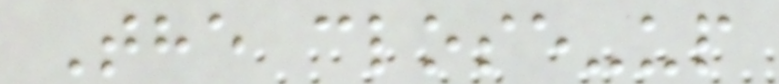The close-up
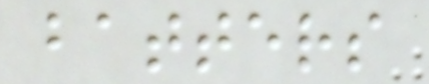batters
